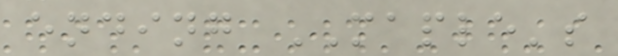ending MAPLE's
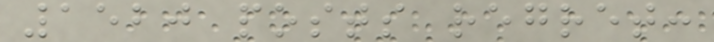1520 posts regret:
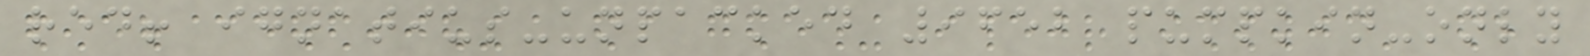red! ignatius-unpacked 9652 pumpkin-only
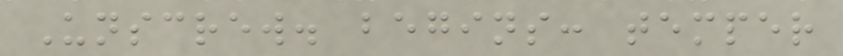Unscrew. begins: temper
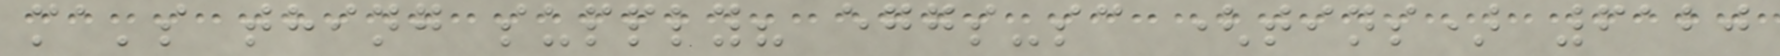ma's thing supply? eggs-sc (tins) 6120
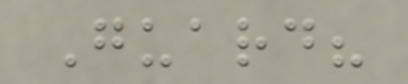Guard?
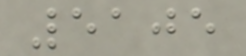5105
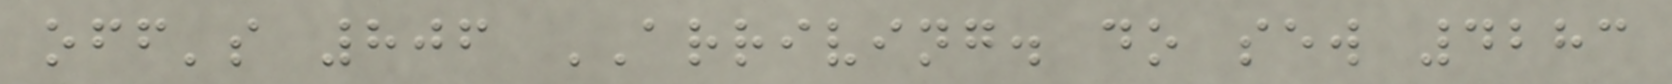off's 806 ARRIVING. do sew 4283
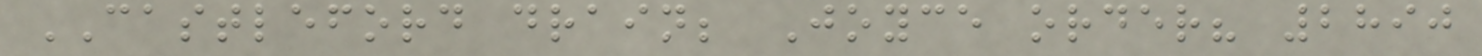CASTLEFORD drain; Joyce order? 2890
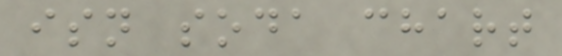isn soda chart
